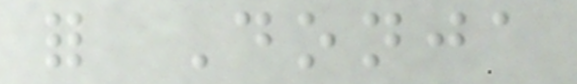for Donja
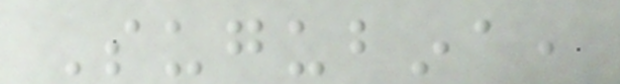Sugubina,
